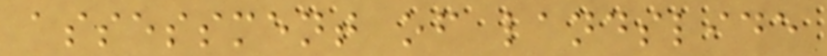assessment of landslide
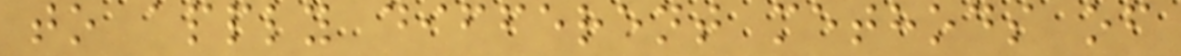to apply different methods of
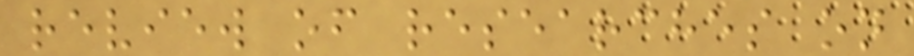review of researches on
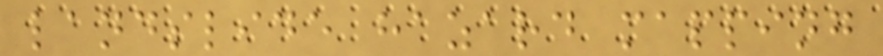landslide hazard mapping
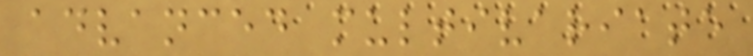advanced multivariate
